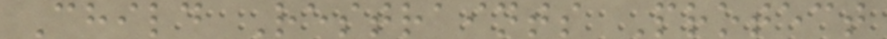Child Restraints Protect
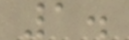1.
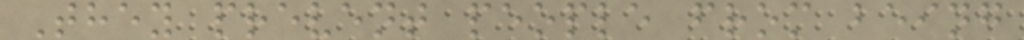They prevent people from being
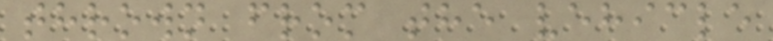thrown from the vehicle
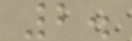2.
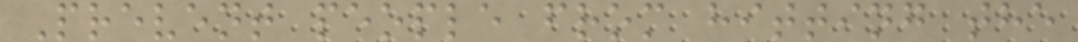Prevent people from hitting the
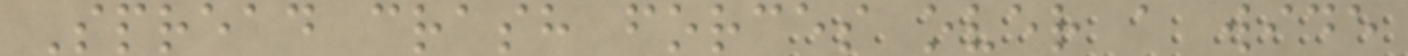Spread crash forces over a wide
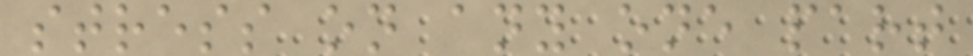stress on any one part
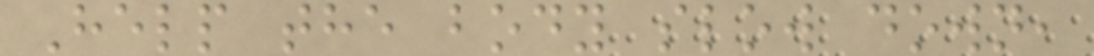Help the body slow down,
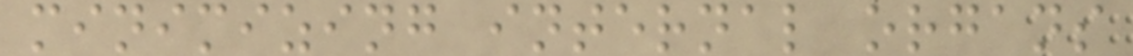minimizing internal organs
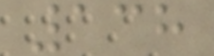138
